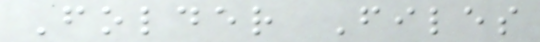Folder Files
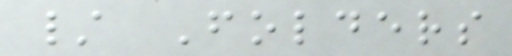/ Folders
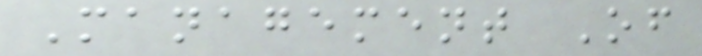Management Of
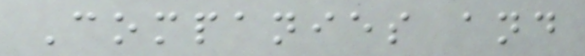Companies and
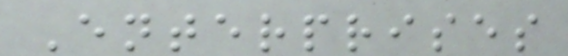Enterprises
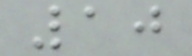10
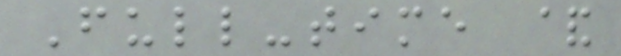Full-time &
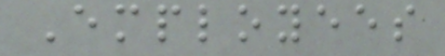Employees
